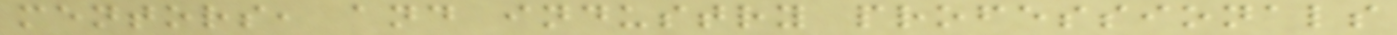mentors, and industry professionals
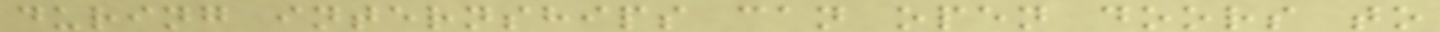during internships can open doors to
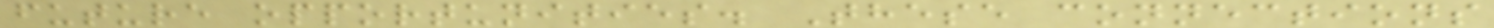future opportunities. These connections
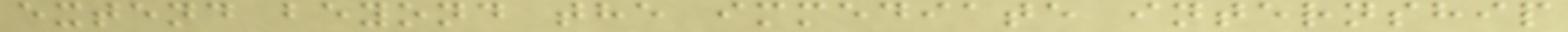extend beyond the immediate internship
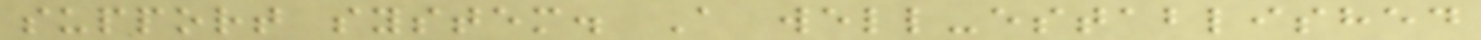support system. A well-established
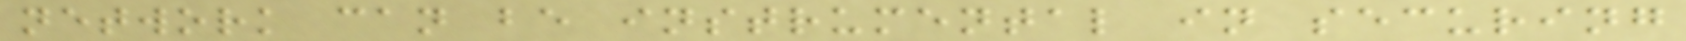network can be instrumental in securing
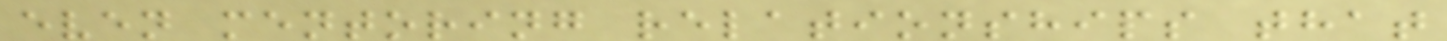even mentoring relationships that
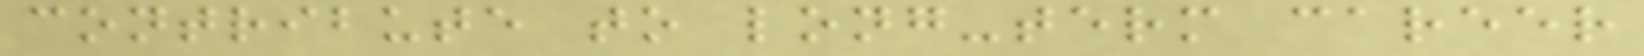contribute to long-term career
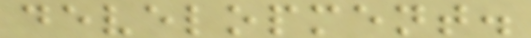development.
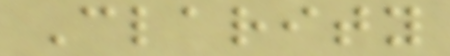Clarity
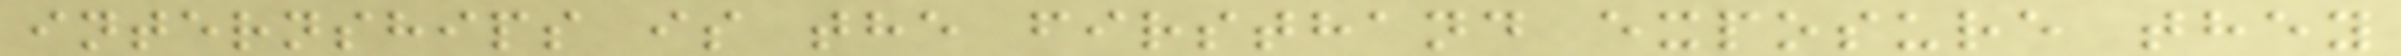internships is the firsthand exposure they
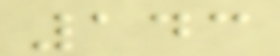143
